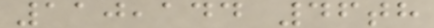110,144 46th
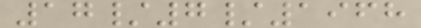17/7/1968
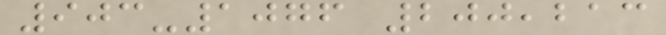903-1076 200,213
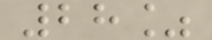28%
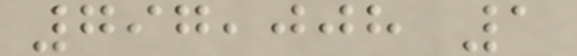797,008 1
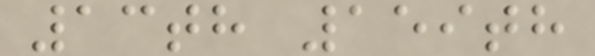13th 159th
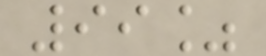99%
